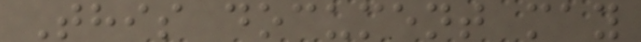This document may
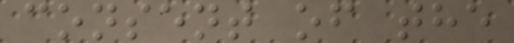consent of the
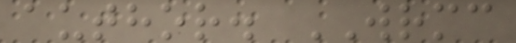author. WRMC
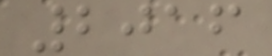2016
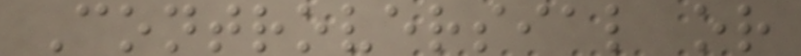Controversial or
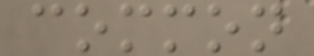common
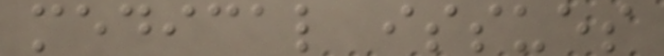medical issues
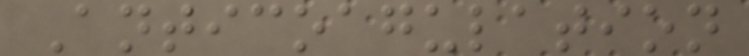Anticoagulation
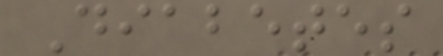Diabetes
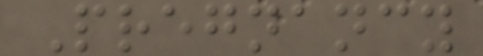Pregnancy
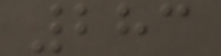283
